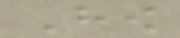How
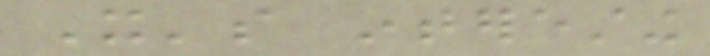It's interesting
